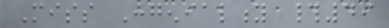Miss Congeniality #49
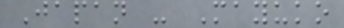Japan - Mayuko
